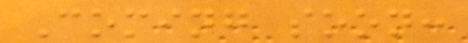Coming soon:
